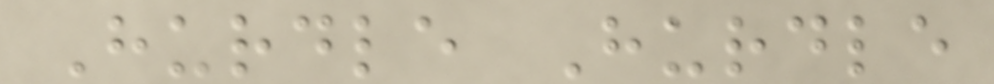Hurdle Hurdle
